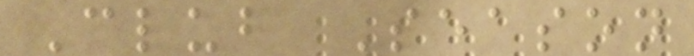Club Season
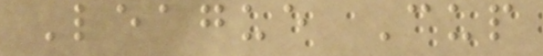League Cup
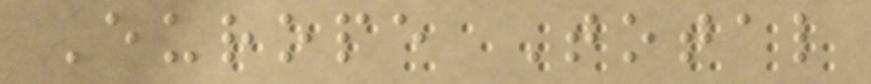Europe Total
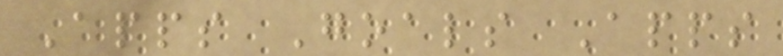Apps Goals Apps
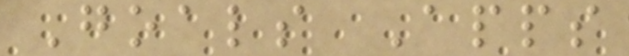Goals Apps
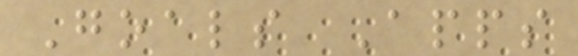Goals Apps
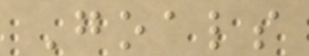Goals
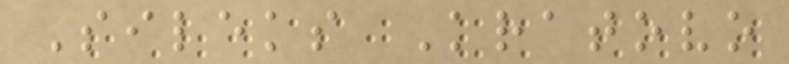Sileks Kratovo
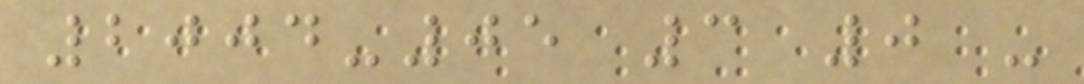2004-05 3 0 -
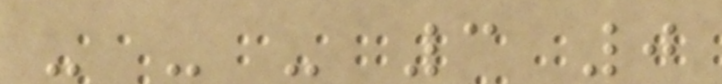- - - 3 0
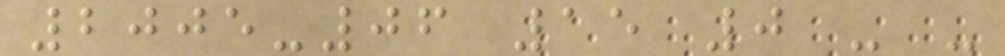2005-06 15 0 - -
